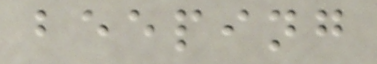beeping
